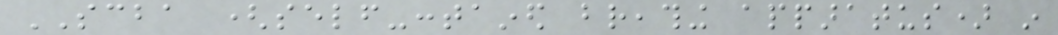SCBA (self-contained breathing apparatus) in
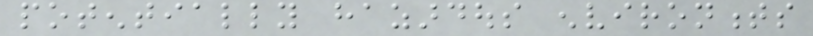potentially hazardous environments
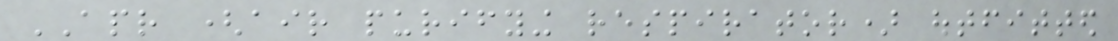APR (air purifying respirator) outfitted
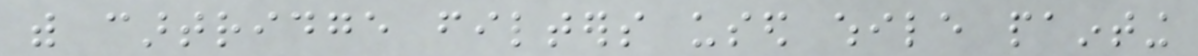with cartridge filters used while painting
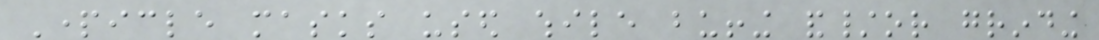Particle masks used while buffing and/or grinding
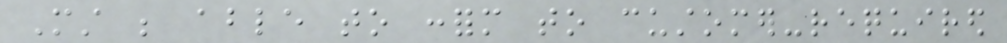Must be able to conform to customer-required
